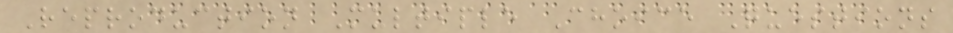Reproduction Multiple Choice Questions
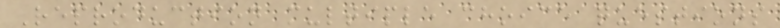Reproduction multiple choice questions
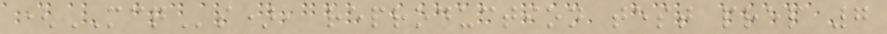(MCQs), reproduction test prep 7
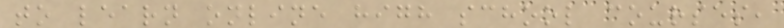to learn online high school courses,
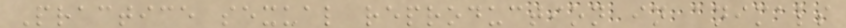Practice sexual reproduction in animals
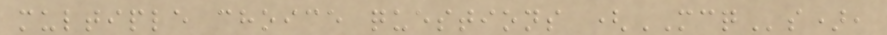multiple choice questions (MCQs),
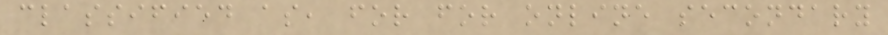classified as, for for online secondary
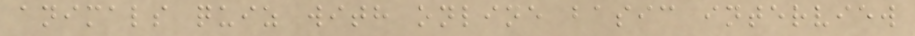animals quiz with online basic interview
